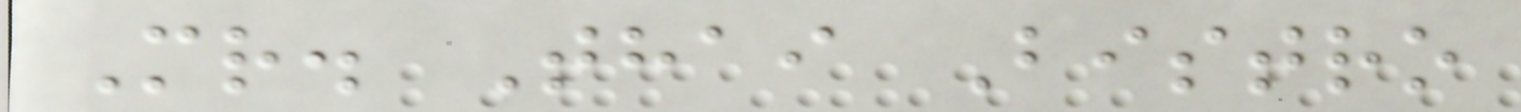Mr. Thai Bistro
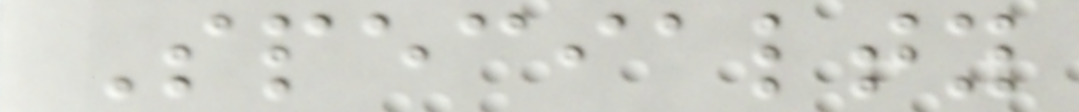Specialty
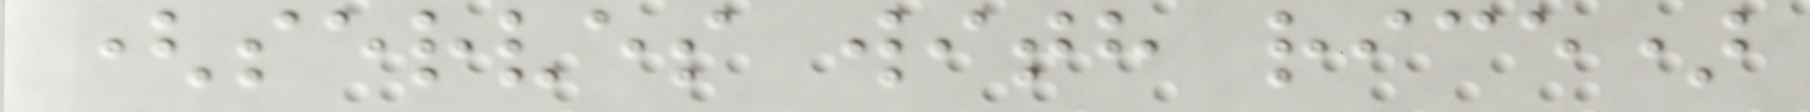(serves with rice)
